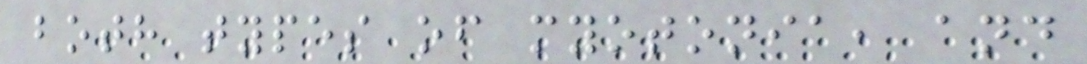both types of myotonia, and
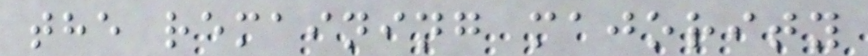the remaining majority
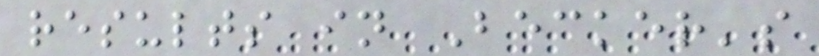results in Becker's
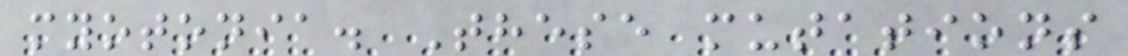myotonia. These mutations
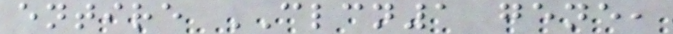entire CLCN1 gene,
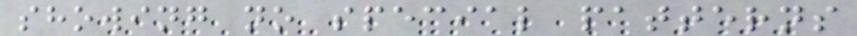showing no special patterns
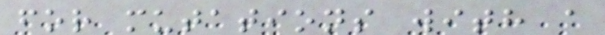for mutations with a
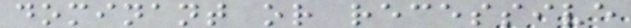dominant or recessive
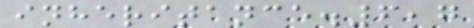inheritance.6,7
